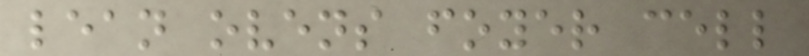lean ovens foyer cell
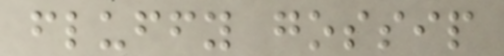fluffy gossip
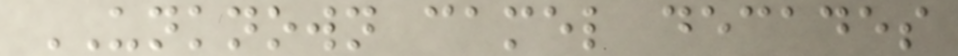UNKNOWN camel decades
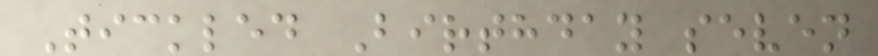Tickled Birthday seven
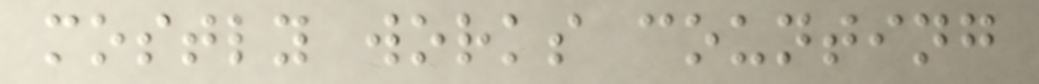mostly works counting
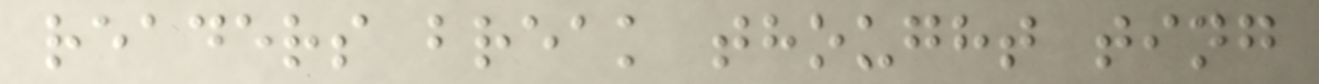readers break thought ting
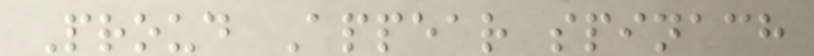Proud Appear spinach
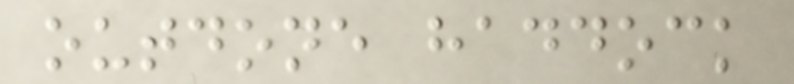outdone haddock
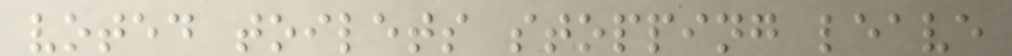voted toilets stopping leave
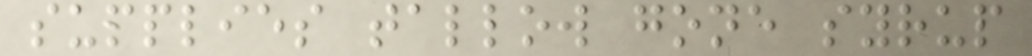supplies tallow gone syrup
